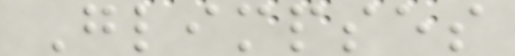Glimpses
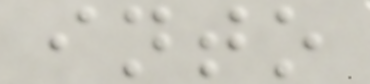into
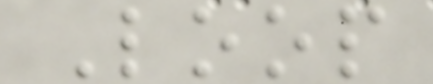Loop
